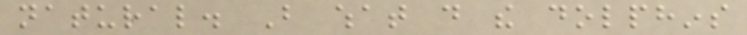natural. But what do the dolphins
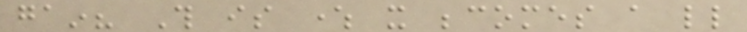gain? This is where it becomes a little
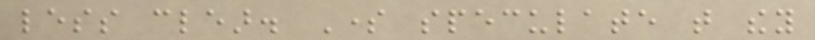less clear. Some speculate that they
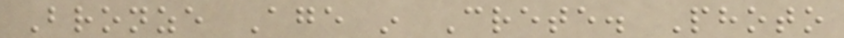Bronze Age in Crete. Photo
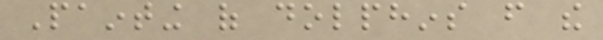Painting of dolphins from the
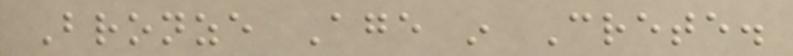Bronze Age in Crete.
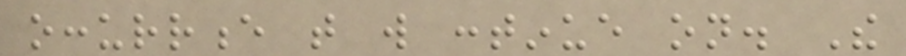occurrence that will continue on. The
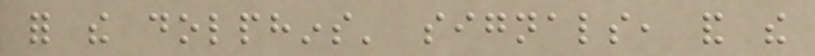for the dolphins' signals, and the
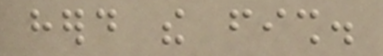herd the fish.
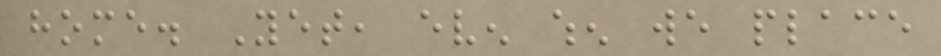home. Yet, even when we place
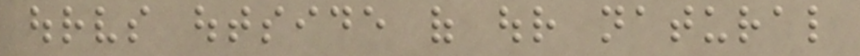ourselves outside of our natural
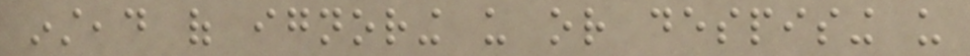instead of ignoring us or despising us
